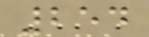254
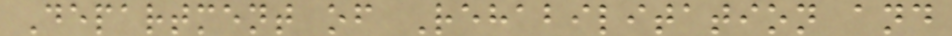Department of Rehabilitation and
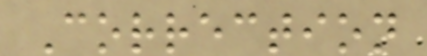Correction
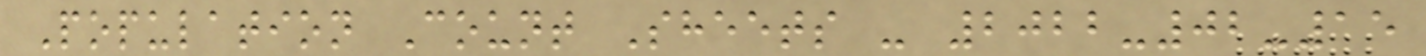Population Count Sheets - 2022-02-15
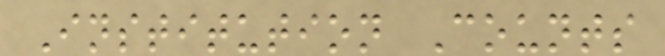Institution Counts
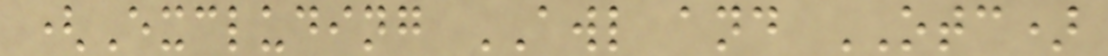(Excluding AWL and OTC)
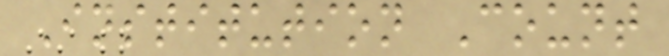Institution Count
